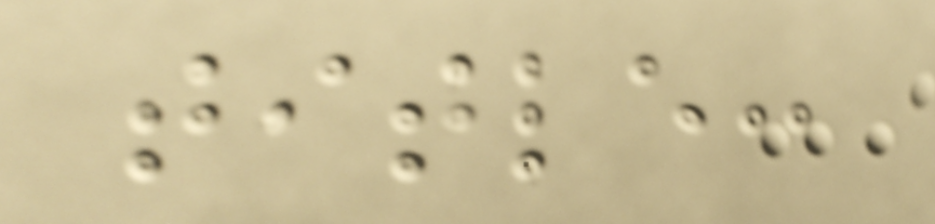title:
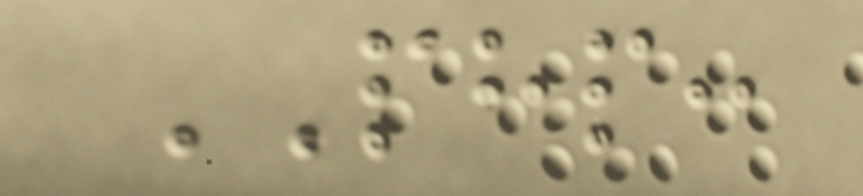PHP:
